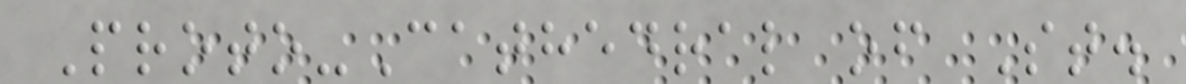Proto-Cathedral of St.
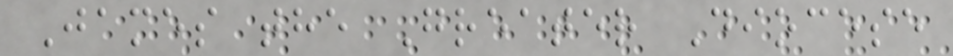James the Greater Diocese
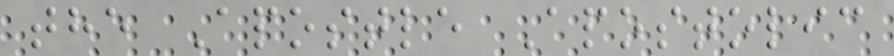the Apostle Apostolic
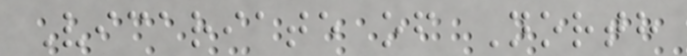Vicariate of North
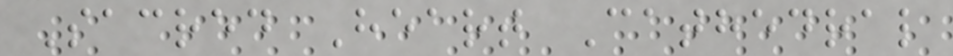Sacred Heart Cathedral
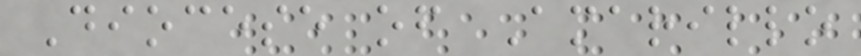Diocese of Amarillo
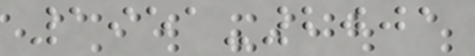1951-2001
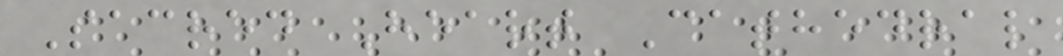Sacred Heart Cathedral
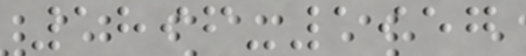1896-1957
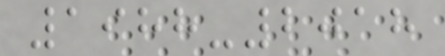1988-2018
